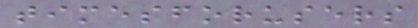timesforusers
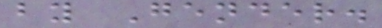by Gender.
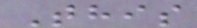This
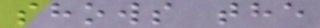shows the
